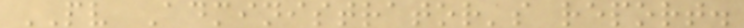PV Administrator's report.
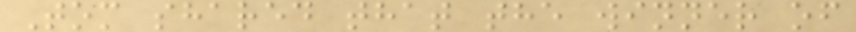Tom shared that the winner of
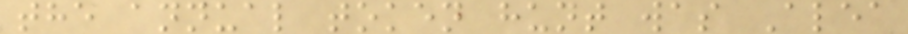the annual token hunt was Alea
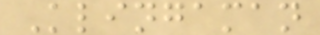Klingaman
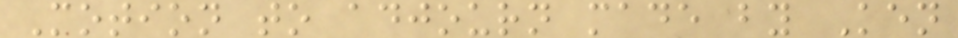Motion to adjourn made by Ken
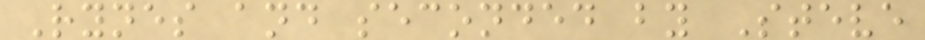Rynes and seconded by Steve
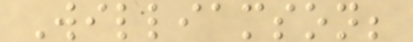Williamson;
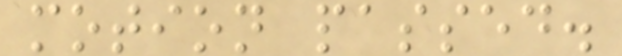motion passed.
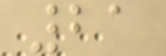21
